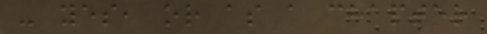- yes, or as a chapter
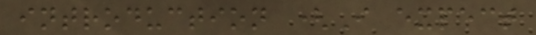introduction (I expect
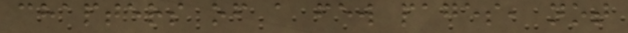chapters of a few pages, not
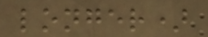longer)
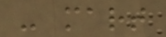- mart
